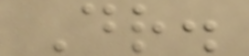Dr.
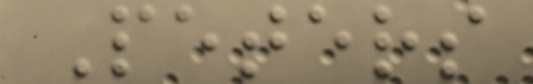Peters
